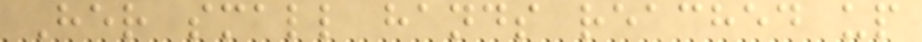Her small hands reached up
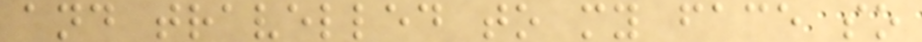and travelled to my face so
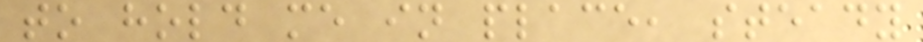to hold me in place, steady
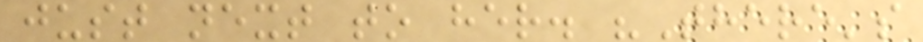just next to her. "There's
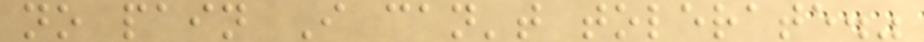no pain I can't tolerate."
